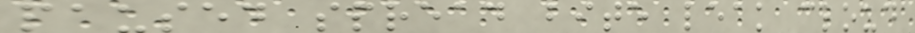paused spread bite leak cloud
